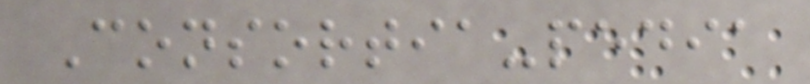Consortia-pedia
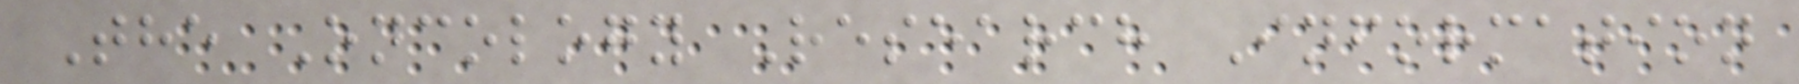The Oncology Research Information
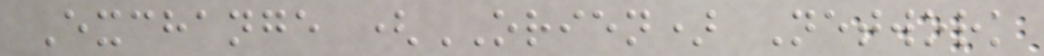Exchange (ORIEN) Network
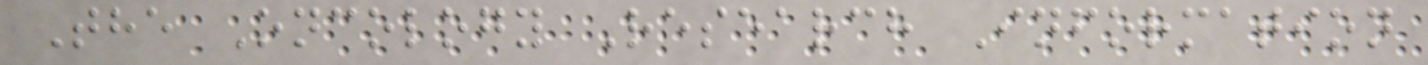The Oncology Research Information
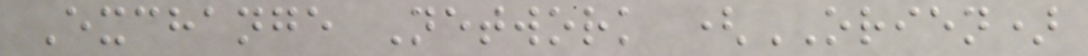Exchange Network (ORIEN)
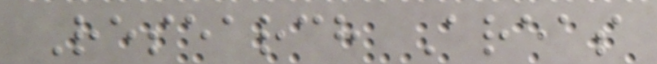Research Areas
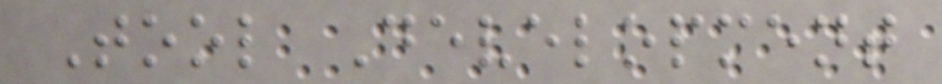Tool Development
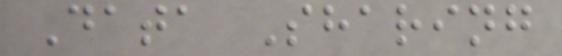Data Sharing
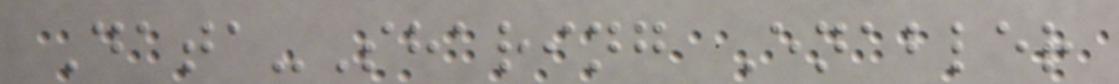Data-Sharing Enabler
